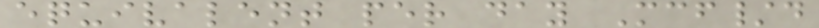equivalent per day Mcf/d
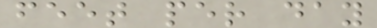feet per day
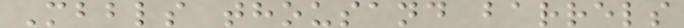Mbbls thousand barrels
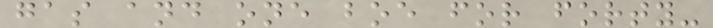gas and one boe for forty-
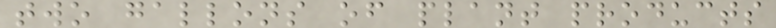two gallons of plant products
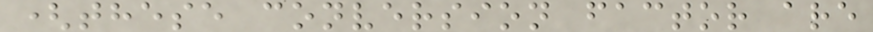(these conversion factor are
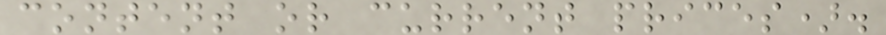content or current prices).
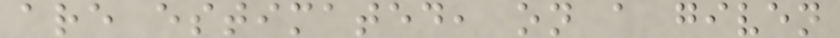are estimated, on a given
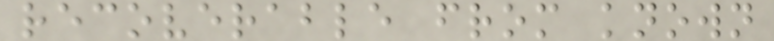recoverable from known
